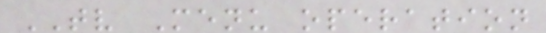TV Menu operation
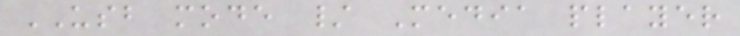USB mode / Media player
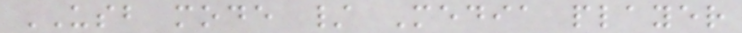USB mode / Media player
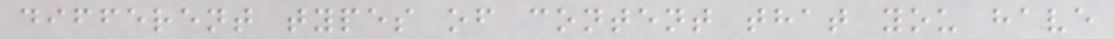different types of content that you have
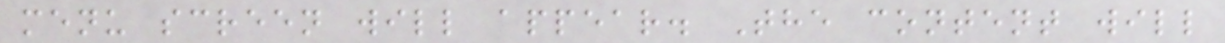menu screen will appear. The content will
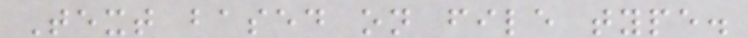Text based on file type.
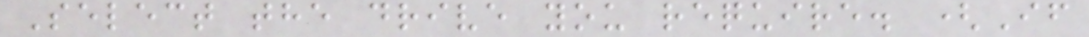Select the drive you require. (If
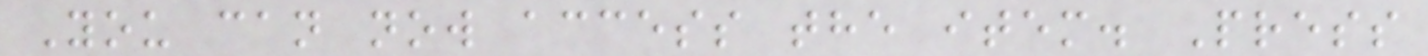You can now access the item. Press
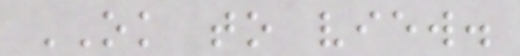OK to view.
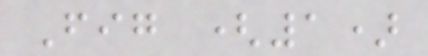Fig (1)
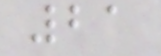21
